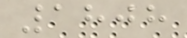1808
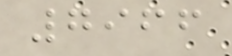7966
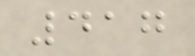417
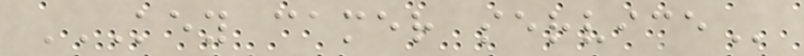KEY CAMER SERVICE
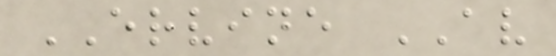ERVINE AV
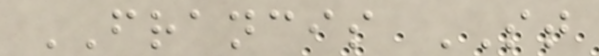FRANCIS ST
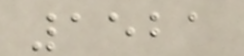1521
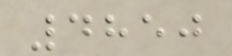4850
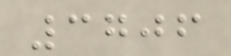3706
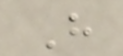H
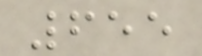655
